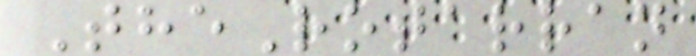TheRotarran
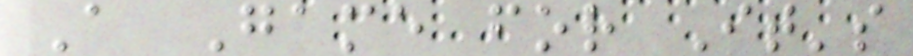A Game for It's
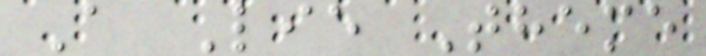A Lie Theme
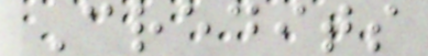Credits
